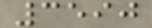3590
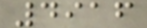4916
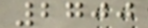2700
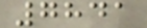7841
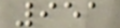951
